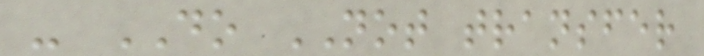- DO NOT transfer
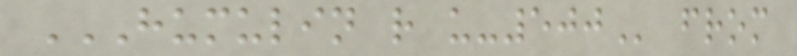HUMULIN R U-500 from
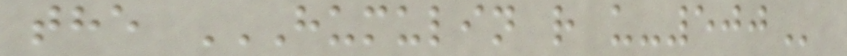the HUMULIN R U-500
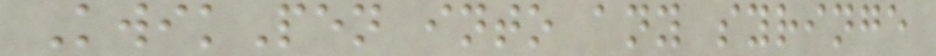KwikPen into any syringe
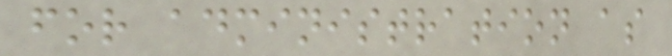for administration as
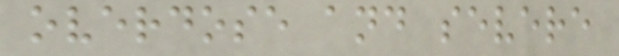overdose and severe
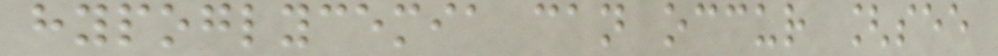hypoglycemia can occur [see
